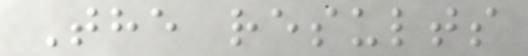The results
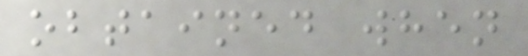obtained when
